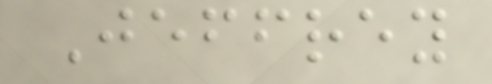Jeffrey
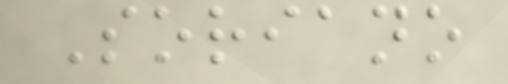Soriano
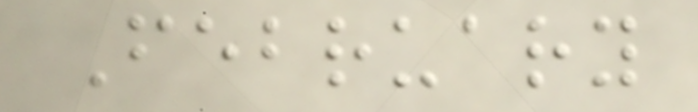February
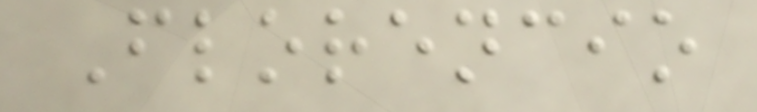Florencio
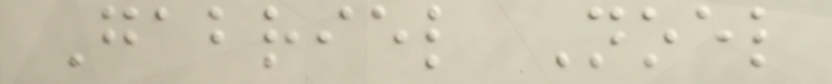Gabriel Noel
